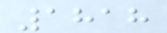1818
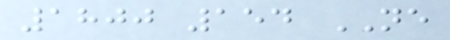1800 154 NE
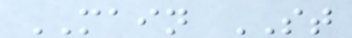MAIN ST
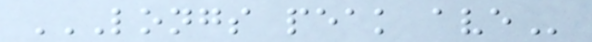LONGS PEAK AVE
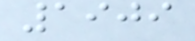1909
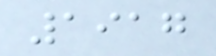1917
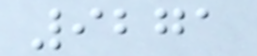9271
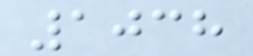1038
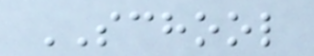SCHOOL
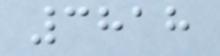3818
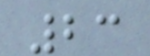23
